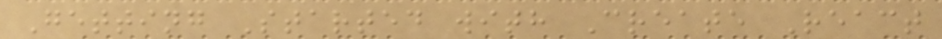Getting Started with Create React
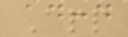App
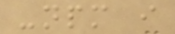-npm i
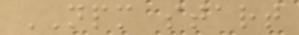NPM start
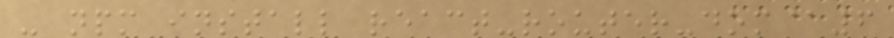- npm install react-router-dom@6
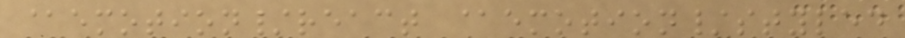@emotion/react @emotion/styled
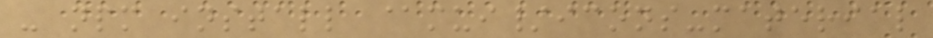- npm install @mui/icons-material
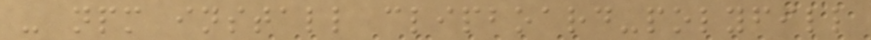- npm install clipboard-polyfill
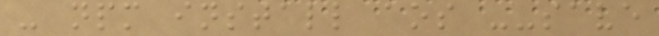- npm install aos --save
